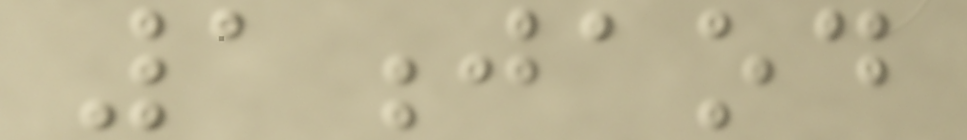1jaod
